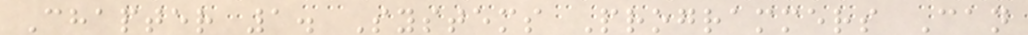Chapter 1. Systems Programmers Can
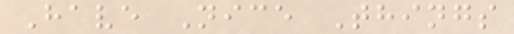Have Nice Things
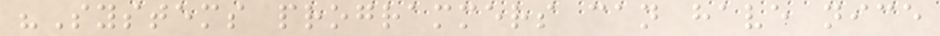"Systems programmers can have nice
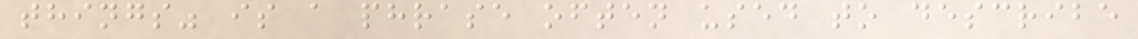things" is a phrase often used to describe
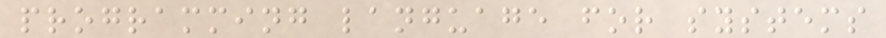programming language for systems
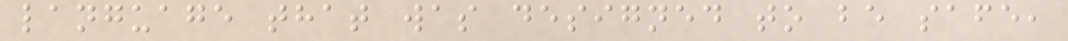language that was designed to be safe,
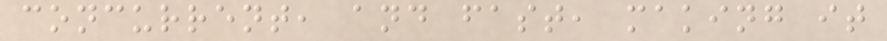concurrent, and fast, making it
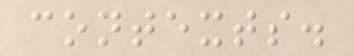contexts.
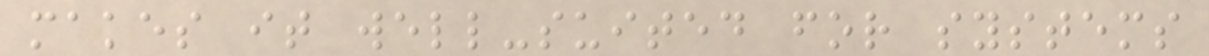makes it well-suited for systems
